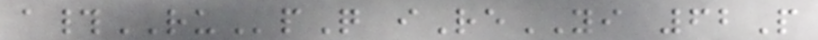a#RUpQ iReYI 62P
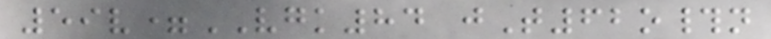59v=VGK84 jT62o#n
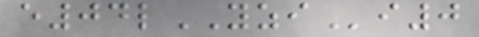e04lYZIi0
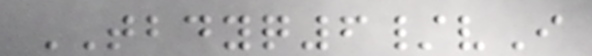TBDYQ6/vI
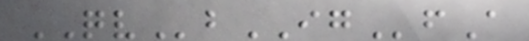QVbIGfA
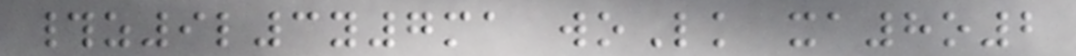#z9l3y7ma woLk xa8o2
